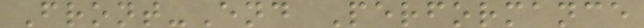Front-End Performance
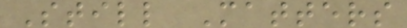Still Matters
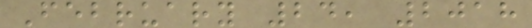February 24, 2018
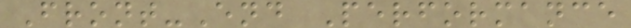Front-End Performance
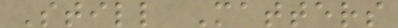Still Matters
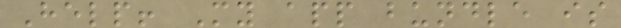Help! My app bundle is
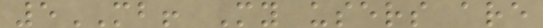5MB! My users are
